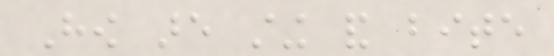How are sting and bite
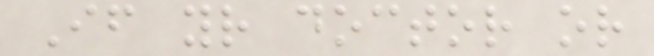If your doctor or
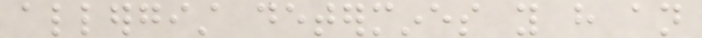allergist determines you have an
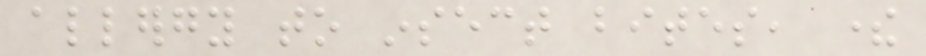allergy to insect bites, there
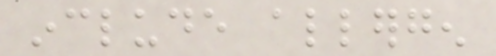include allergen
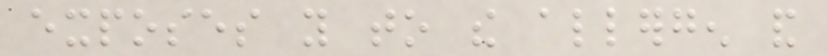exposes you to the allergen and
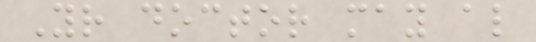Your doctor may also
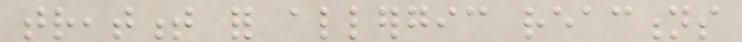treatment for allergic reactions
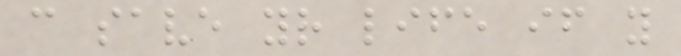can save your life if you
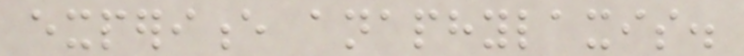experience anaphylaxis.
